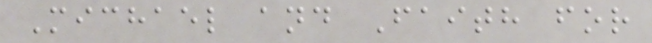Michael and Faith for
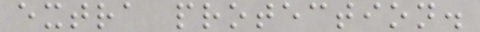extra protection.
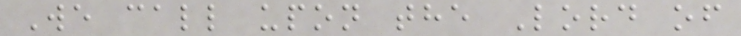We call upon the Lord of
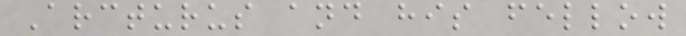Arcturus and his fellow
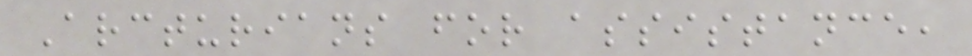Arcturians for assistance,
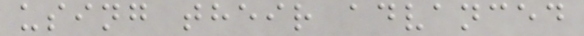using their advanced
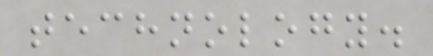technology.
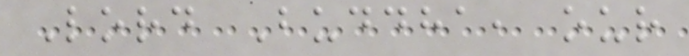Lord Buddha, our
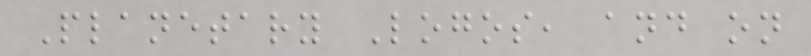Planetary Logos, and on
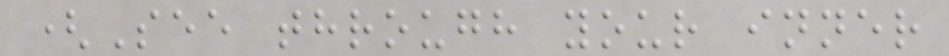(See through your inner
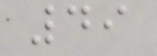49
